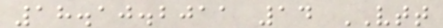18.10.2011 14 VTT
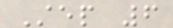Step 6
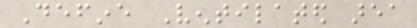Define Ventilated area
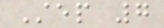Step 7
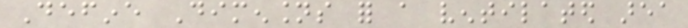Define Dimensions for a ventilated area
